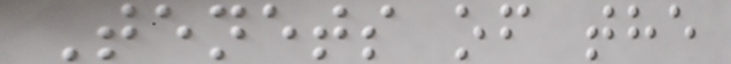Tenets of the
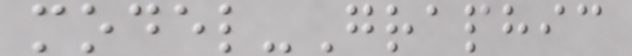model-Graphic
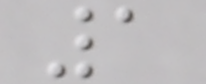1
